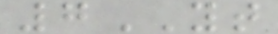7YT
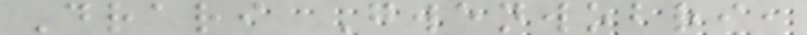Drari Gwenwobri,
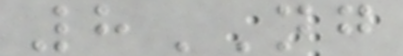8NG
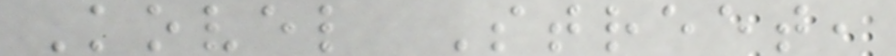Kovel Street,
